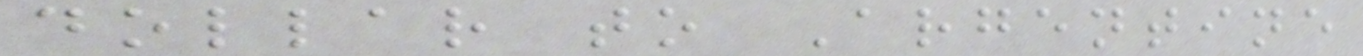dollar to Argentine
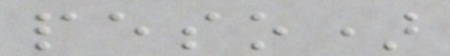peso)
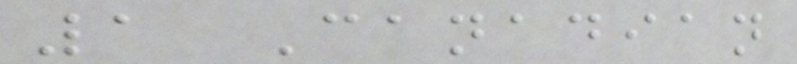1 Canadian
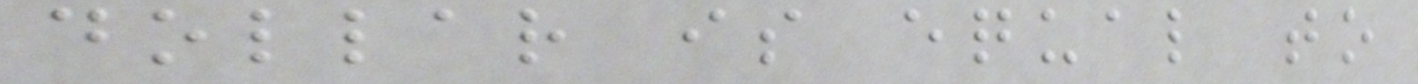dollar is equal to
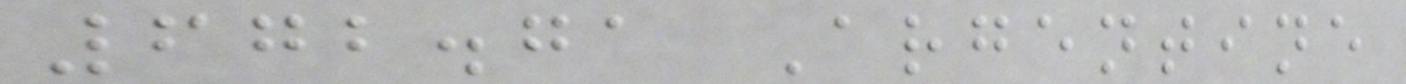672.71 Argentine
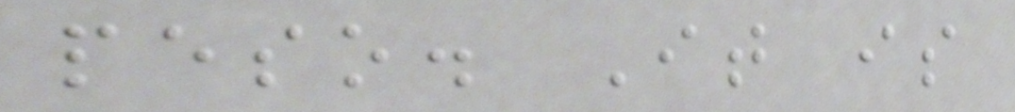peso. It is
